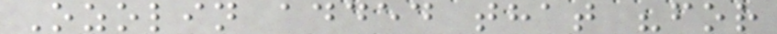Ozolin added that "for
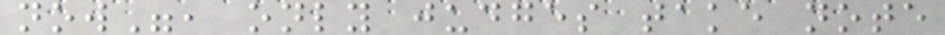now", only judges take note
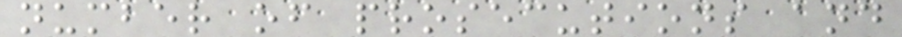number of prosecutions and
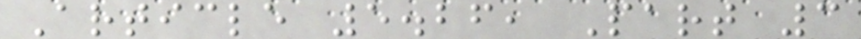Article 5.26, Part 3
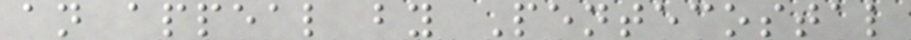an appeal by Pentecostal
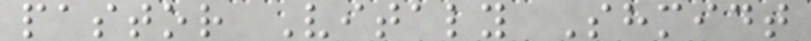pastor Vitaly Shmidt
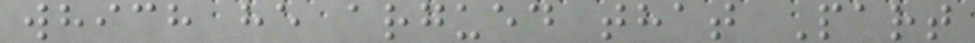which he argued that Part
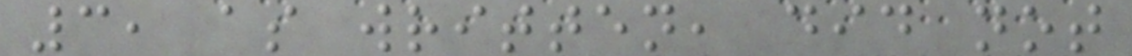3, as written, did not
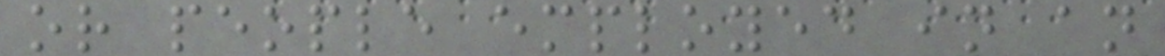or people employed in an
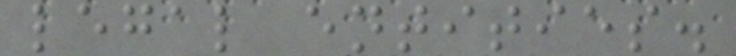legal entities.
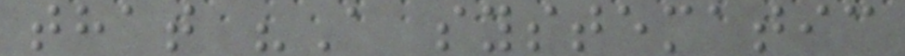that "A systematic
